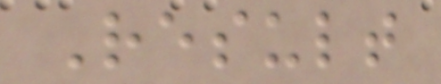Result
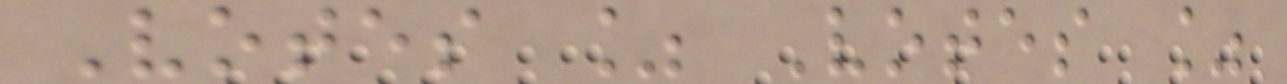Votes % Votes %
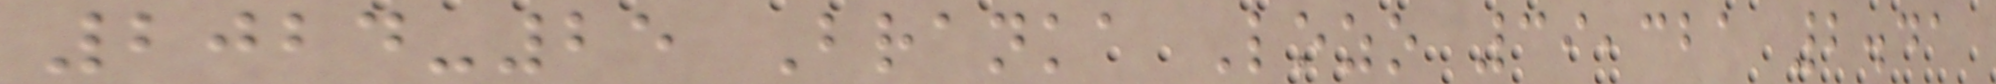2024-25 Branka Lozo 39,321 2.41
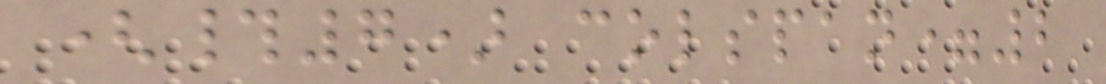(#7) colspan=2
